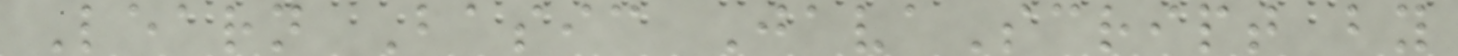Learn Basic JavaScript by
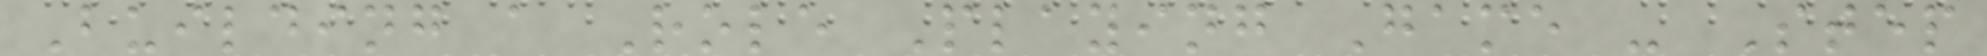Building a Role Playing Game - Step
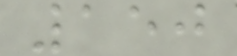150
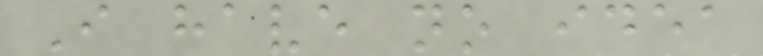I have no idea
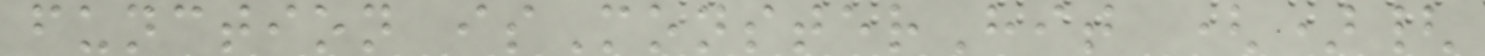function isMonsterHit (){
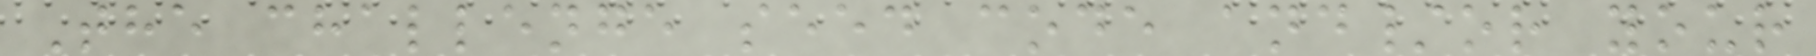The challenge seed code and/or your
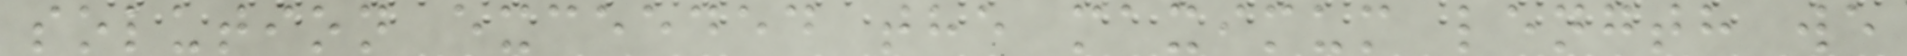solution exceeded the maximum length we
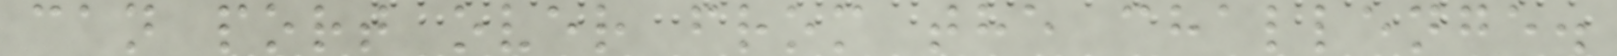can port over from the challenge.
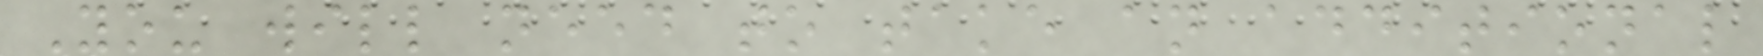You will need to take an additional
